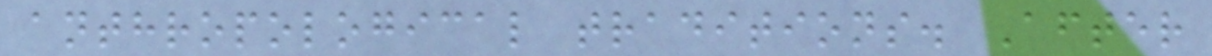anthropological traditions. After
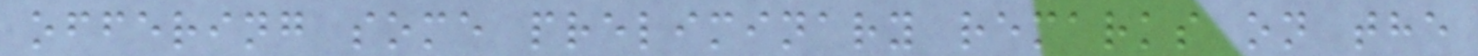offering some preliminary remarks on the
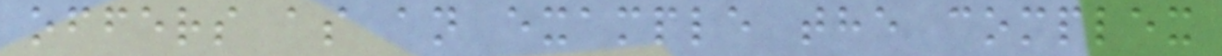offers as an example the complex
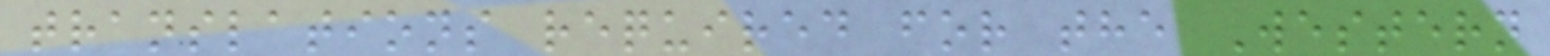translations required for the Western
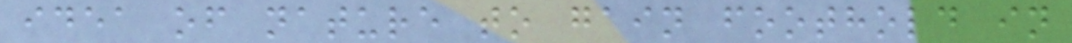idea of nature to gain foothold in
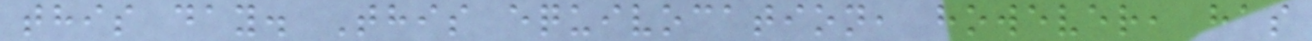this day. This equivocation, however, has
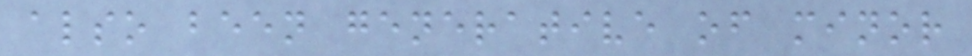also been generative of minor
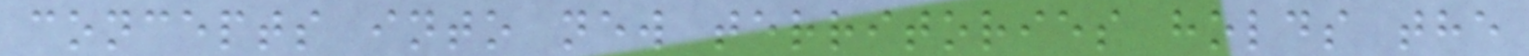concepts into new territories holds the
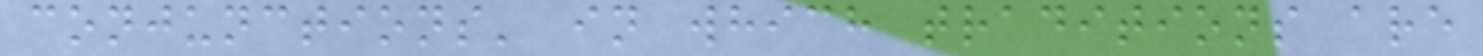conjunctions' in which traditions are
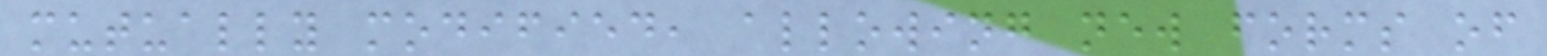mutually modified, allowing new forms of
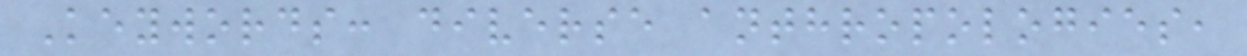Keywords: diverse anthropologies,
